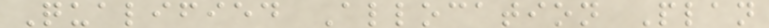Qualified Allocation Plan
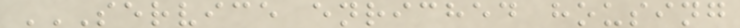SERVICE ENRICHED HOUSING
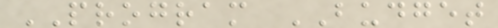PROGRAM BUDGET
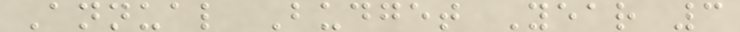Annual Budget Year 3
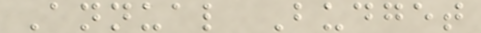Annual Budget
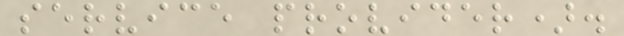service provider).
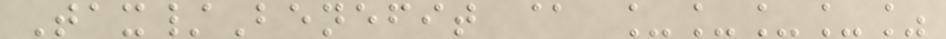Tax/Benefit @ ____%
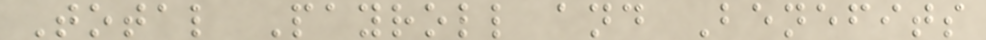Total Payroll and Benefits
